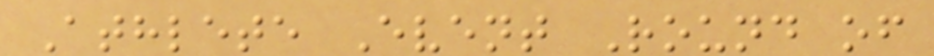Athlete Event Round of
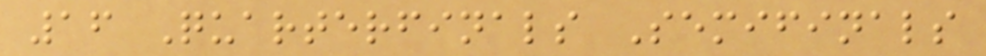16 Quarterfinals Semifinals
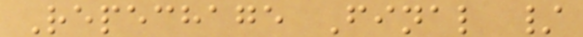Repechage Final /
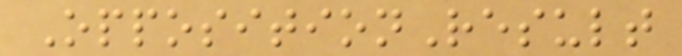OppositionResult
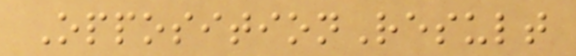OppositionResult
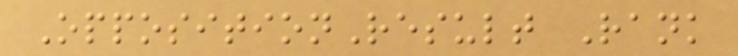OppositionResult Rank
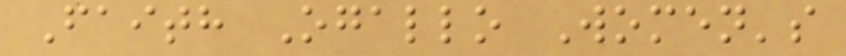Faith Ogallo Women's
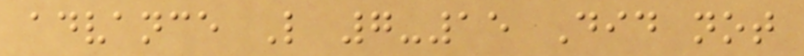advance L 7-15 Did not
